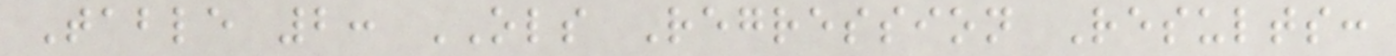Table 2: OLS Regression Results:
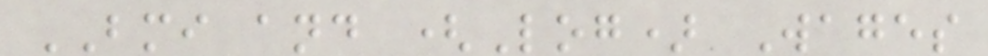BMI and (Log) Wages
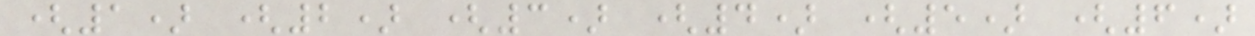(1) (2) (3) (4) (5) (6)
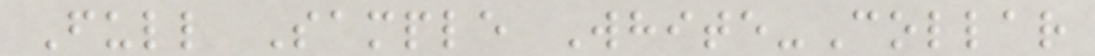Full Sample White-Collar
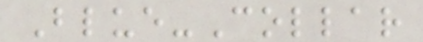Blue-Collar
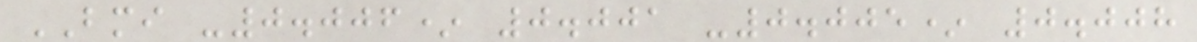BMI -0.006* 0.001 -0.005* 0.008
